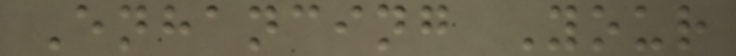Enhancing Your
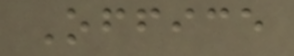Office
